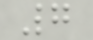7
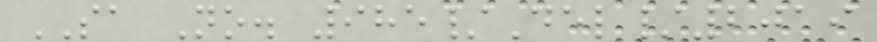SA No. 985/Del/2019
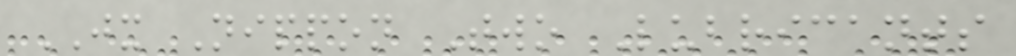JX Nippon Two Lubricants
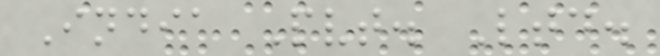India Pvt. Ltd.
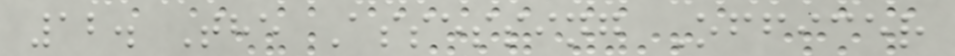12. The Assessing Officer
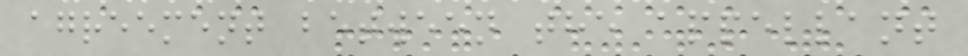agreement between the appellant
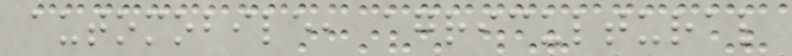automobile, agricultural
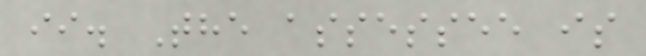ii. The assessee is
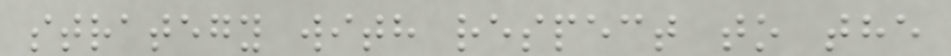strategy with respect to the
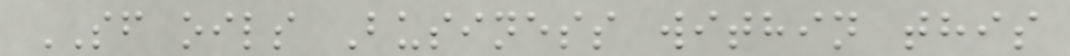SF oils Business within this
